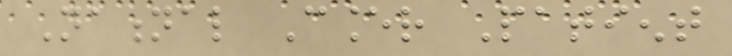National Cancer Patient
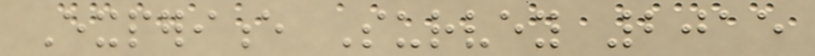Experience Survey 2015
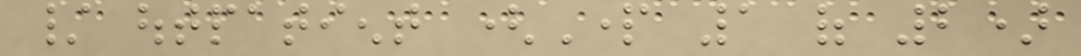/ outpatient (Part 1 of 2)
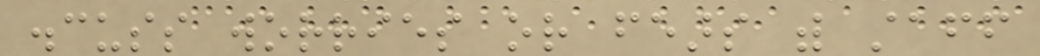discuss worries or fears with staff
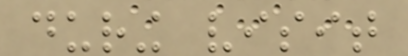during visit
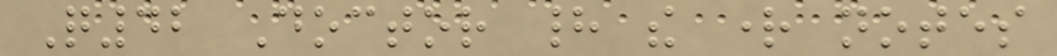Q42 Doctor had the right notes
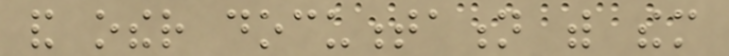and other documentation with them
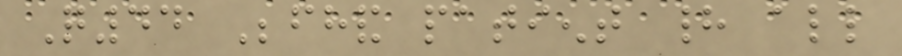Q44 Beforehand patient had all
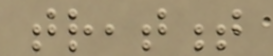treatment
